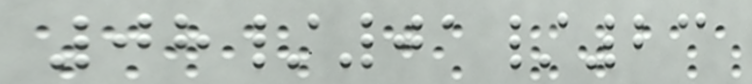08/01/23
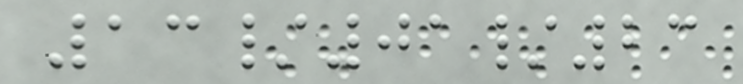13/01/23
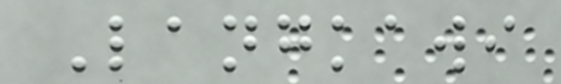Langkawi
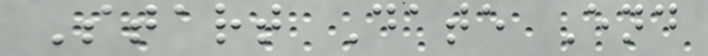Start Date End
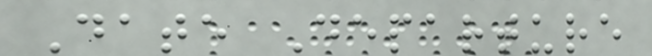Date Departure
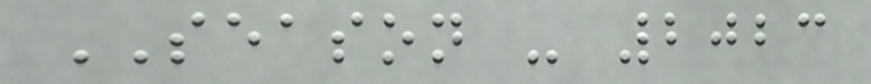SEASON - 2023
